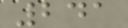241
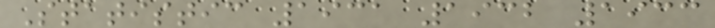Statistic 1931 1932 1933
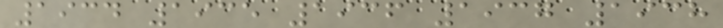1934 1935 1936 1937 1938
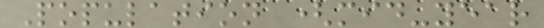Population (mid-year
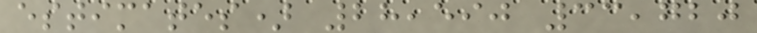estimates) 28,590 33,720
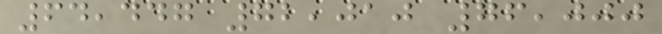64,447 72,010 76,000
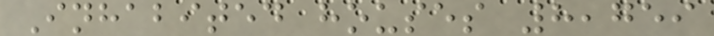Inhabited houses 8,759
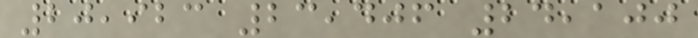20,923 23,406 24,100
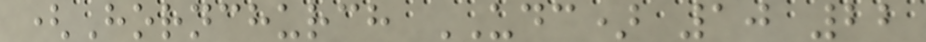(Hornchurch UDC) 10 22
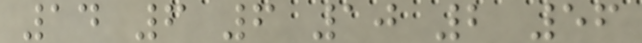14 6 6 10 2 56
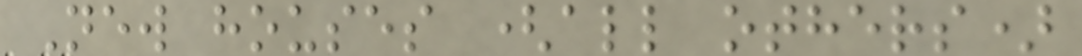New houses (all others)
